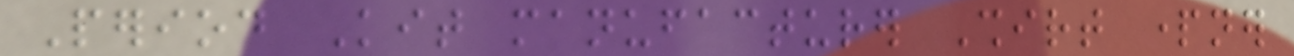Period Kit manufacturer Shirt partner
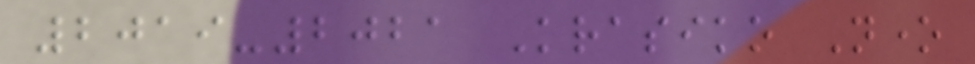2019-2021 Krasiko None
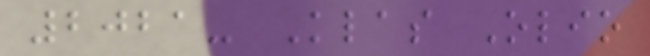2021- Klas Olio
